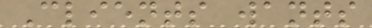Clients wants
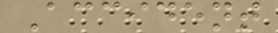Accident
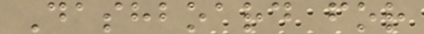Dashboard for
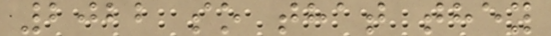2022 so that they
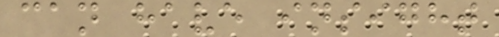can have insight
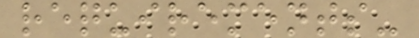requirements-
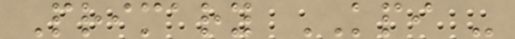Primary KPI -
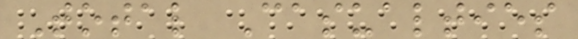Total Casualties
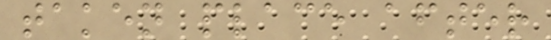taken place after
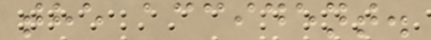the accident.
